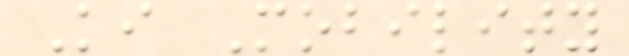Ki Mobility
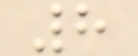8
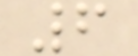6
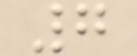7
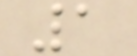1
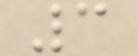3
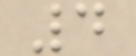4
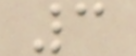3
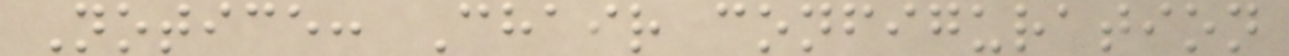Notice: Chair configuration
